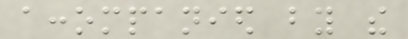accompanied by the
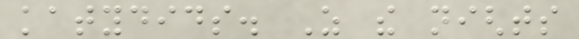katydids. As the nights
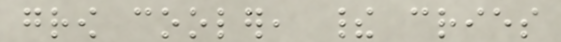grow cooler, their cries
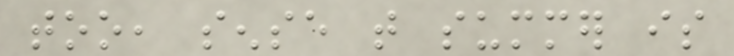too, sense that summer is
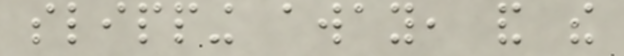slipping away, and the
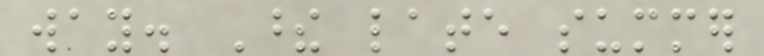way. These late summer
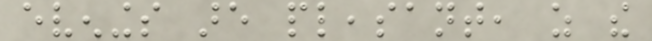evenings are pleasant, as the
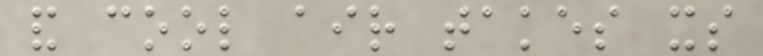and cool air takes its
